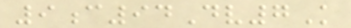9c94Dv7K
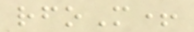rfoM+
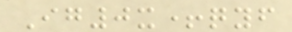Ig0x+qyf
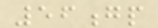56gp
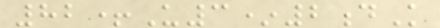82+U3*2dK
